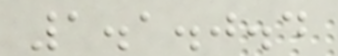1.1.0.4
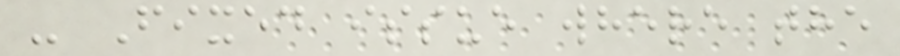- Fixed issue where the
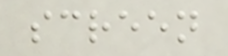screen
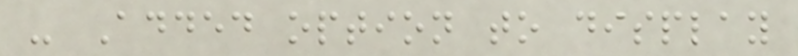- Added option to display
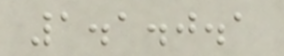1.1.0.1
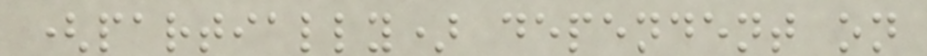(partially) dependent on
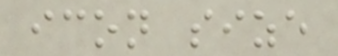icon size
